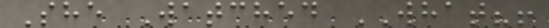She Watched WHAT?!
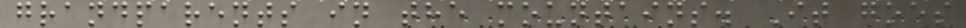grandparents in the mountains. It goes
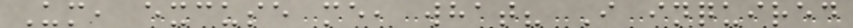Um, excuse me, what? I inquired
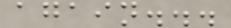again...
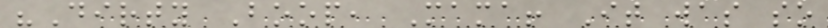"Dirty Boop, Mama! It was so
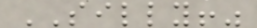SILLY!"
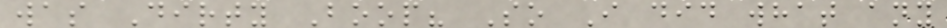was Dirty Boop? So I did what any
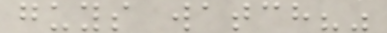guys watch?"
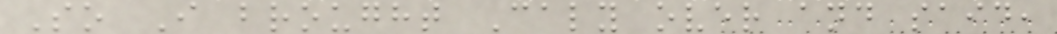So I brought Caly over and said,
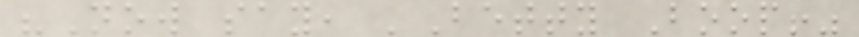"Now say, 'Betty Boop!"
